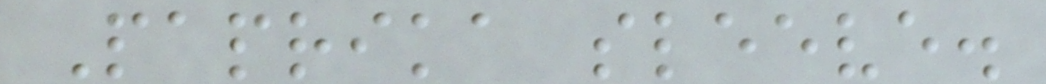Paprika sleeve.
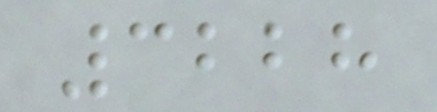3228
